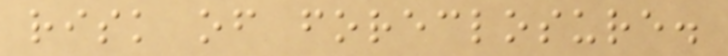risk of foreclosure.
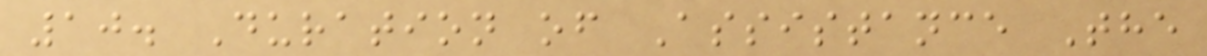10. Duration of Assistance The
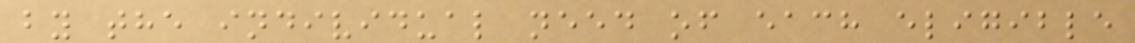by the individual need of each eligible
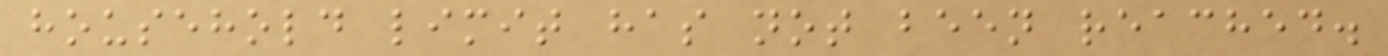household limit has not been reached.
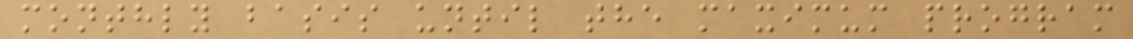monthly basis until the maximum program
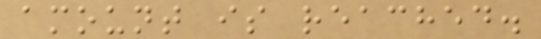amount is reached.
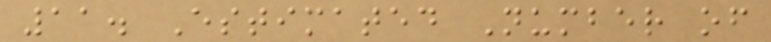11. Estimated Number of
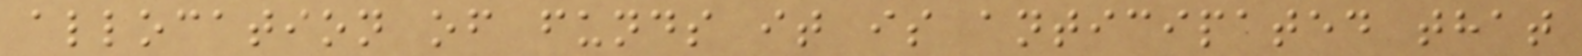allocation of funds it is anticipated that
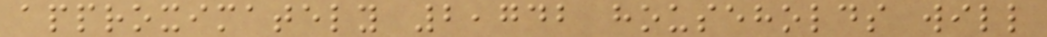approximately 2,742 households will
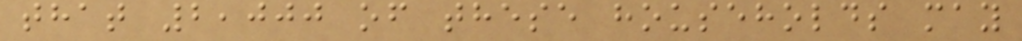that 2,000 of these households may
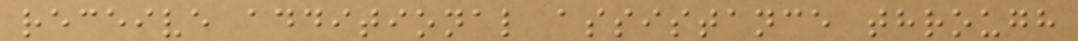receive additional assistance through
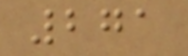271
